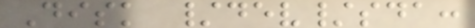Disk /dev/sda:
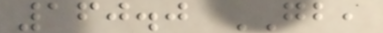160.0 GB,
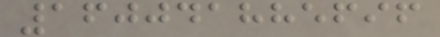160041885696
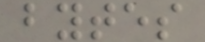bytes
